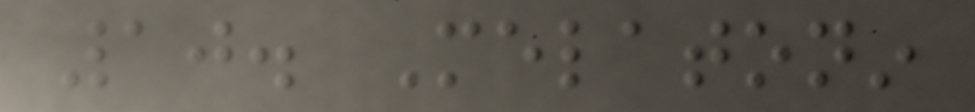10. Melatonin
